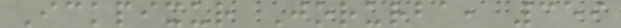Ickpixur Jorurba, 359
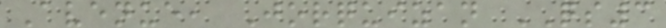Avenue, Jorquizan QS3
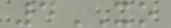4XO
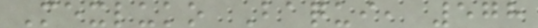Mexluko Baqui, 578
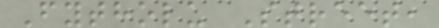Fytholu Street,
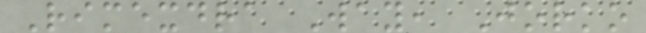Rimexdra Way, Jorko
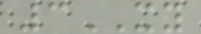3XY
